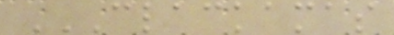CLACKAMAS
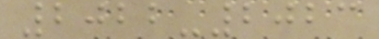2022-2023
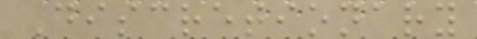Discretionary
